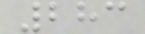283
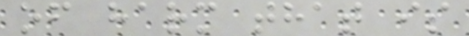of harm that is
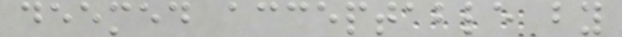deemed acceptable by
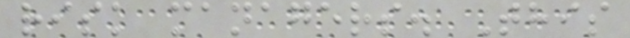risk managers. This
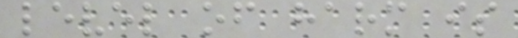level of harm is
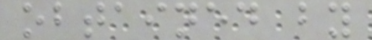obtained by
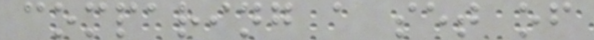comparing a set of
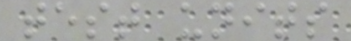test units
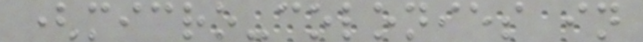(micro-colonies in
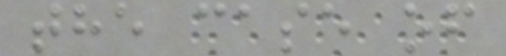the case of
